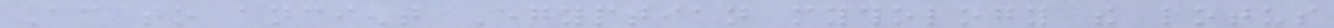According to ancient Egyptian mythology the lotus
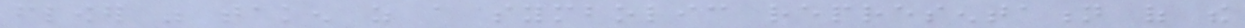flower was taken as a symbolic representation of the
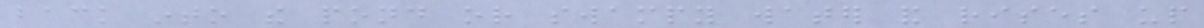back into the pond or swampy water and rises up
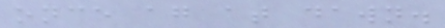once again at dawn.
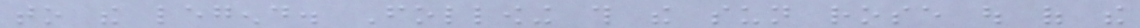to the legend. Following this the sun rose out of the
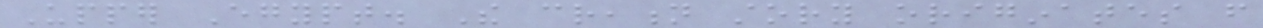Upper Egypt. The creation story originates from
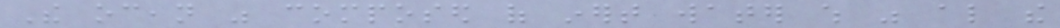The ocean was composed of inert water which was also the
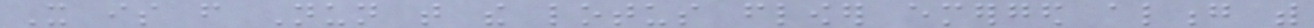It is from Nun that the lotus flower emerged along with
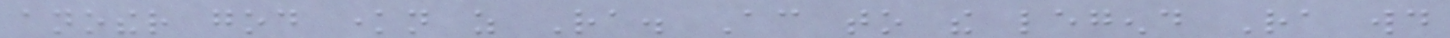another god known as Ra. According to the legend Ra would
